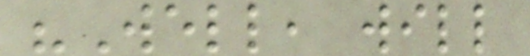"Well, will
